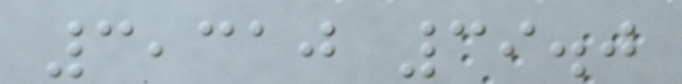3,310 39.0
